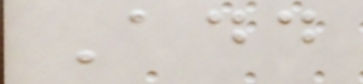Add
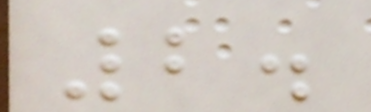2.
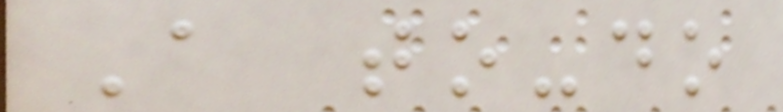A to-do
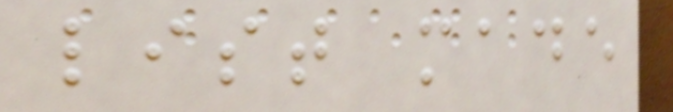list made
